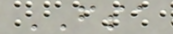FSA
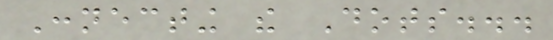Connecting the Dots...
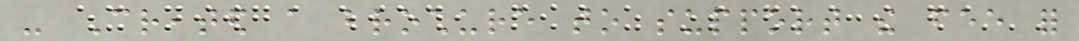- Created a brochure to support the fee for
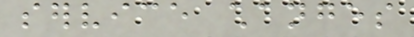service changes
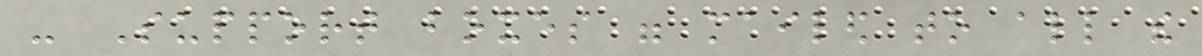- Support boxes were mailed to all the
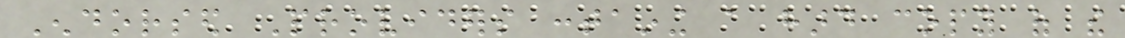Endorsed Providers containing a hard copy of the
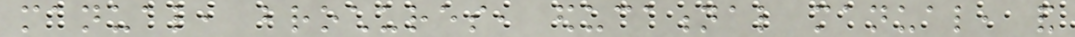manual, brochures, educational manual, and
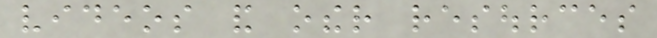videos and other resources
